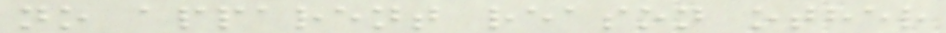no apparent reason other
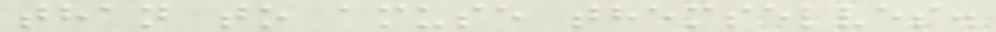than to amuse themselves.
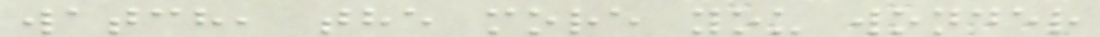watch, the more you wonder
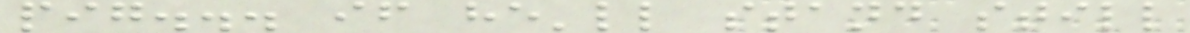pig... if he'll stand still
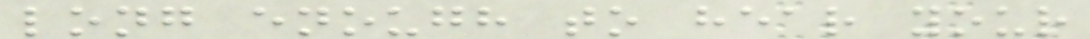long enough to hear your
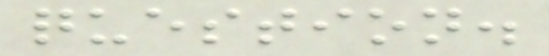question.
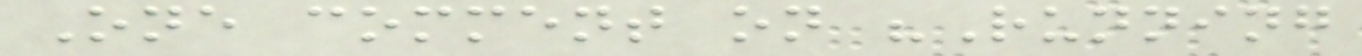One comment on "Running
